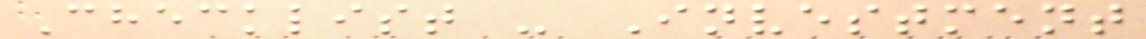Checklist - Investment
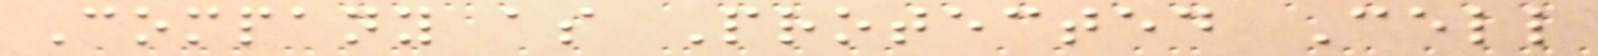Company as Protected Cell
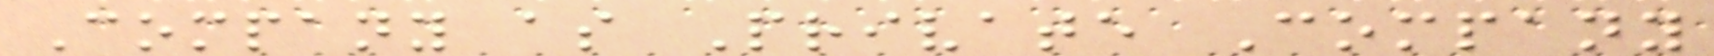Company as Private Company
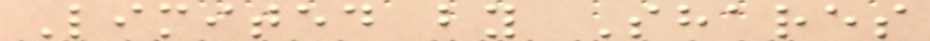Limited by Shares
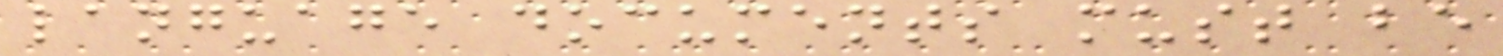language documents must be
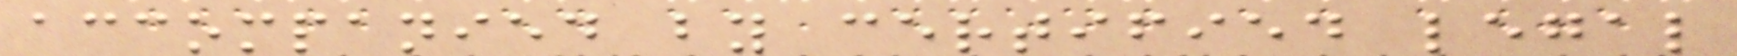accompanied by certified legal
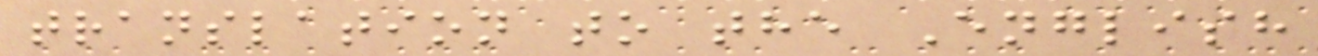translation to the English
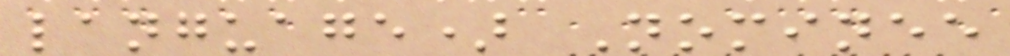language) Nominee
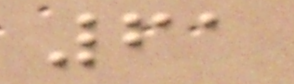61
